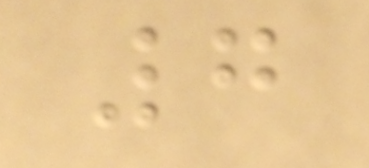7
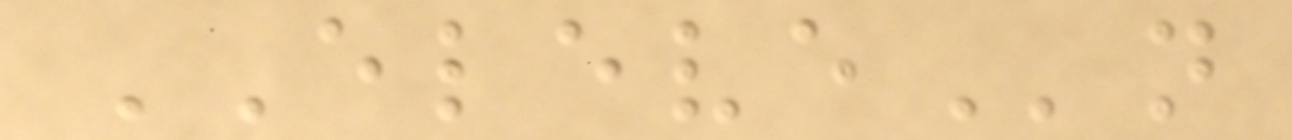ELEVEn
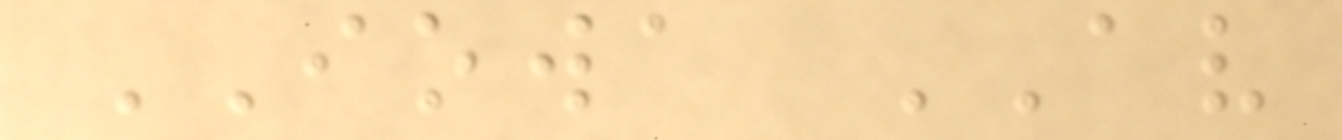IOWA AV
